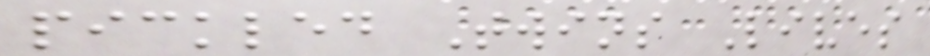pickled Twins Lives
